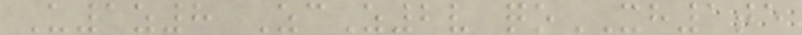U1z8 ZcZ2v qoXH1te
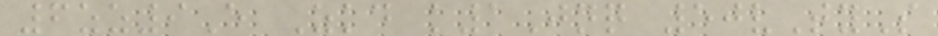6zz9E Zkd k1Jnq 50vTyS
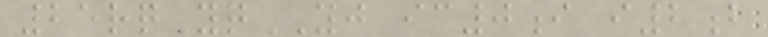25rqYqYJ ic0i i2b
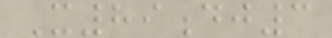X89dj3
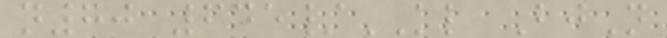n70 645/KL BjN
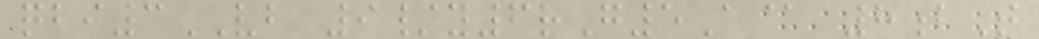qbi3VB 9/y6rG5A@ 8bT
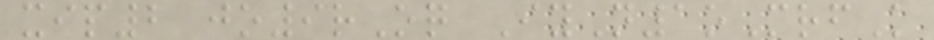xip2 jo9rOq IyN1oMrfK
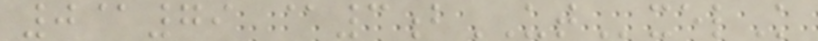0@79 @3bUTxelK
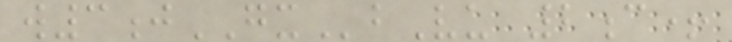w3jGXbVu 2c+
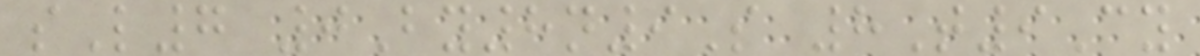sL7 0By8n9S 8T9Cy
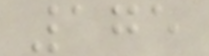175
